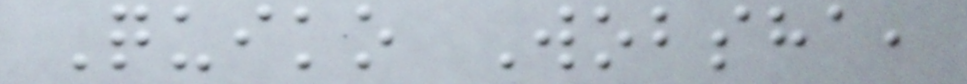Quiko Wobsha,
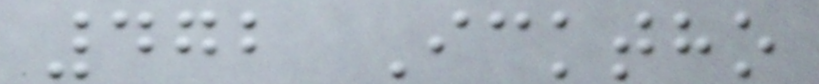472 Icktho
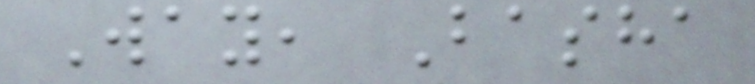Way, Basha
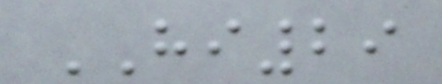HI29
